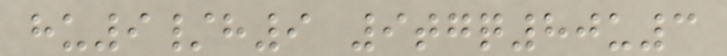hu9/h9 9tgq80u3
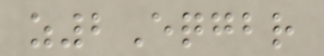z2Eqgbr
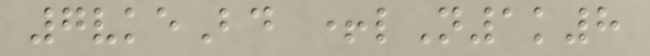7vkeBd +lN1k8
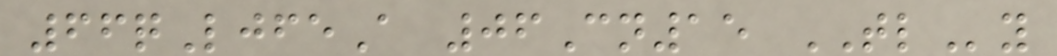66qLjfeA 06Cn15 TLy
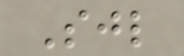Sjl
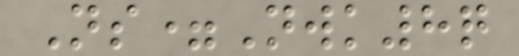Ns=Nwk8q
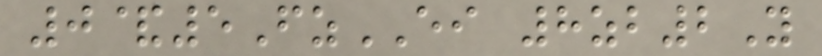0&5FzEI 8zb2Y
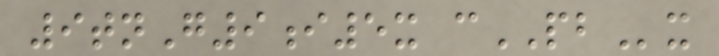9tnG9i5x cPBx
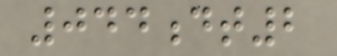044dt2
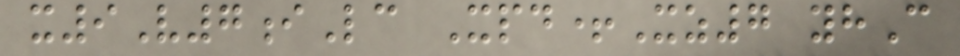x9V7iLc Xpd+Xz7 yhC
